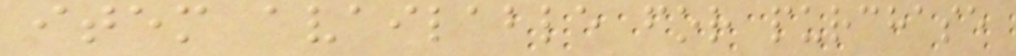item available for purchase
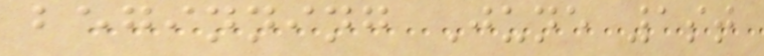beginning June 1st
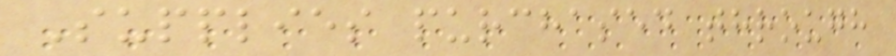Supplies purchased through
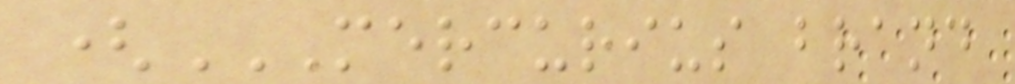(MERCURIUS BRAND
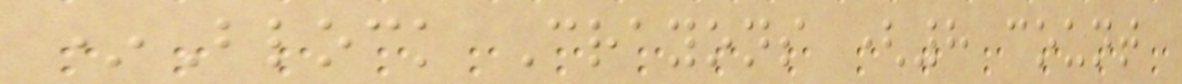*Block Crayons (8 count
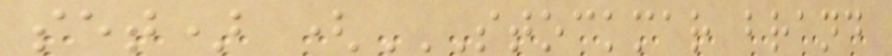set) (STOCKMAR BRAND
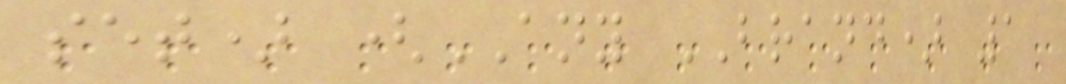set) (ANY BRAND) 1
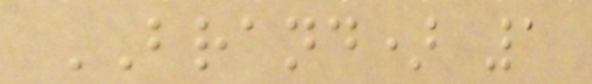BRAND) 1
